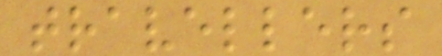travellers
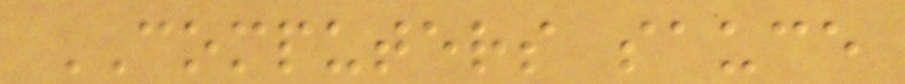COMPUTERS sauce
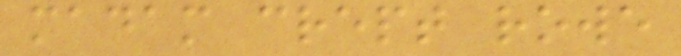madam crept rowe
